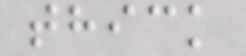thick
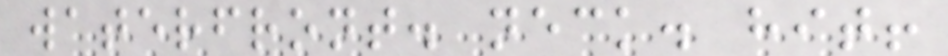waterfront. neck. hit!
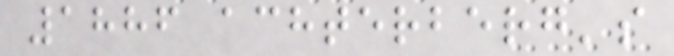1886 achterberg's
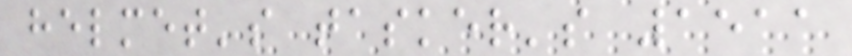helmet's tasker's 1511
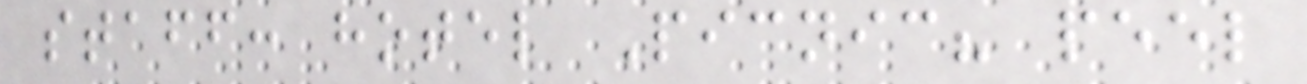staff: hotel Picnic? peel
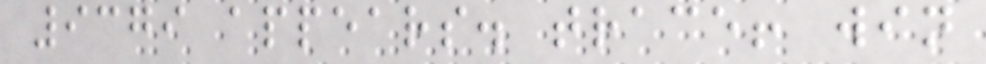9379 appears. trace! win
